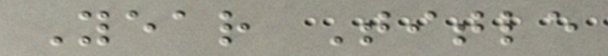Year Title
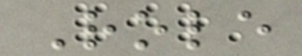Role
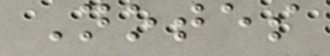Notes
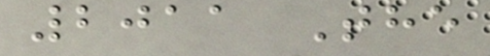2011 The
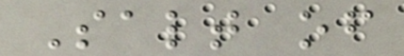Salt of
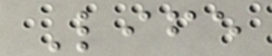Life
